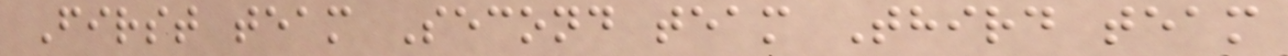First team Second team Third team
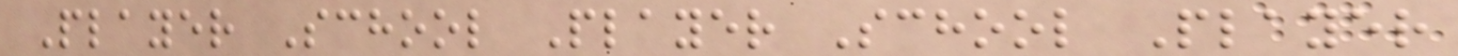Player School Player School Player
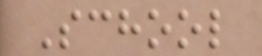School
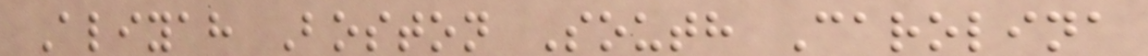Aliyah Boston South Carolina
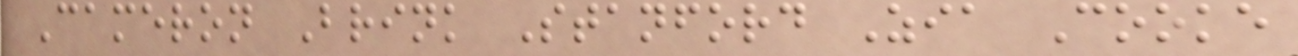Cameron Brink Stanford Zia Cooke
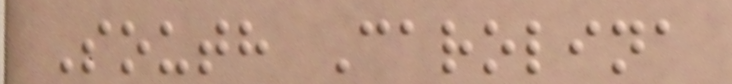South Carolina
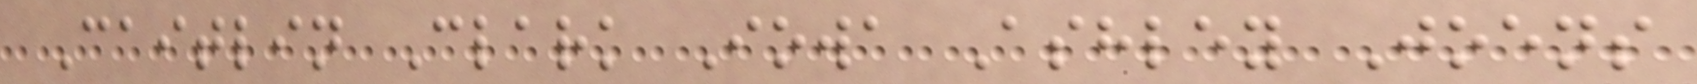Caitlin Clark Iowa Ashley Joens
